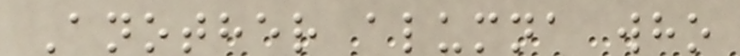Another alumna who
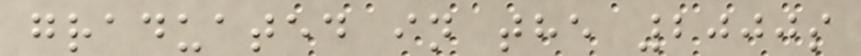graduated in the 2000s
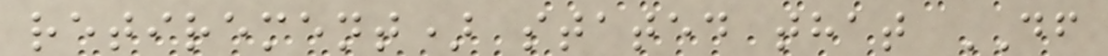retirement) stated that DF
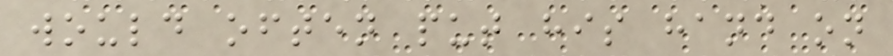would often put his hand on
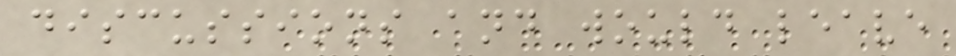discussions and would leave
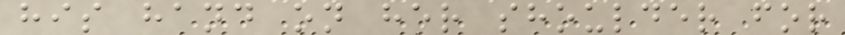his hand on her shoulder for
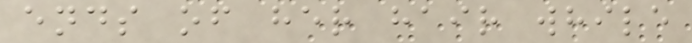ends of her hair while
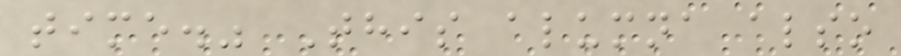time." This alumna also
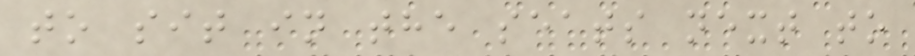to sit in the seats next to
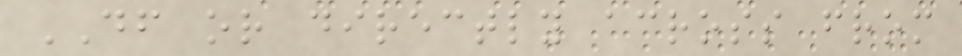DF or directly across from
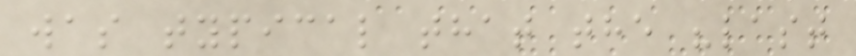was typical that the "last
